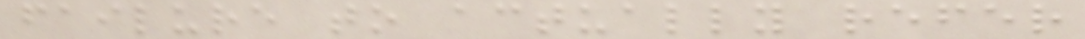failure to actually refer
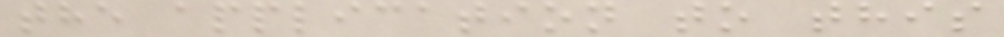the application to this
